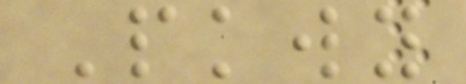Pkwy
